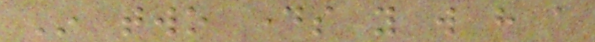In two days you will have a
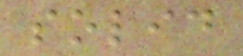solid
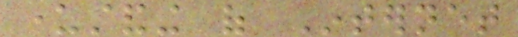understanding of Internet
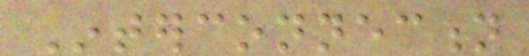Interconnection
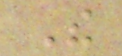The
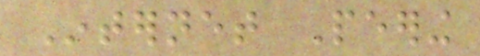Internet Peering
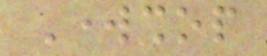Workshop
